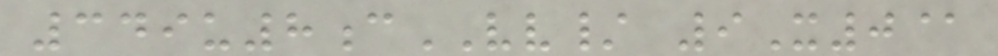349u8cVV/ 9X0@
